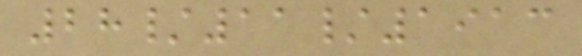28/11/1913
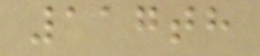117th
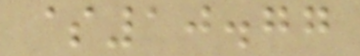$10.77
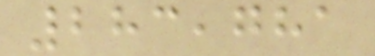283,781
